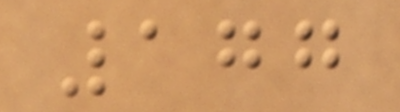177
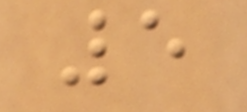5
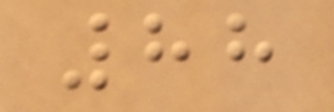88
